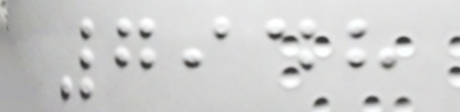7948
